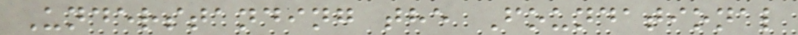Understanding the Foundational
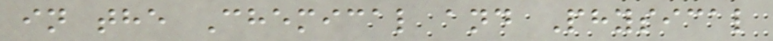in the Chemical and Physical
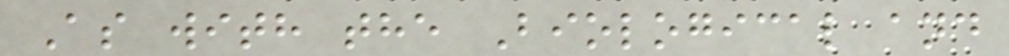As with the Biological and
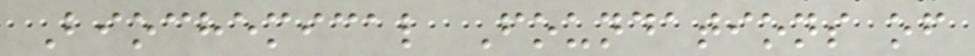Biochemical Foundations of
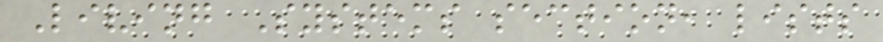Living Systems section, lists
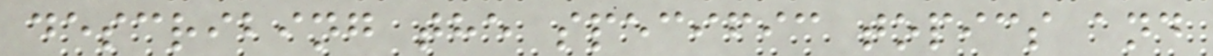describing the specific topics and
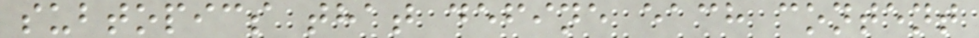subtopics that define each content
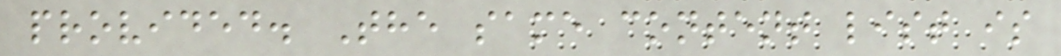provided. The same content list is
